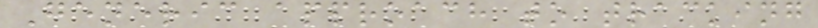Generic approach to tracking
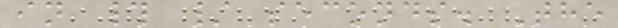in # / seconds. The
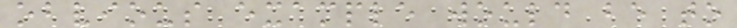obvious example would be to
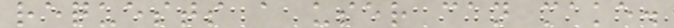requests a user can make.
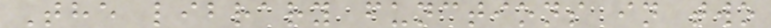The library functions in two
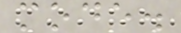mode.
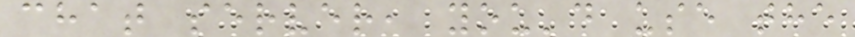chat server, you'd use the
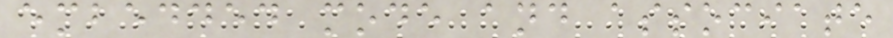embedded mode and associate
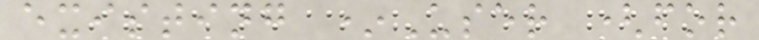existing *User (for
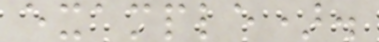example).
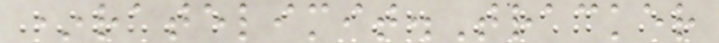*ratelimit.Tracker
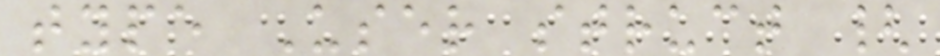type User struct {
